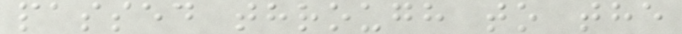passed through to the
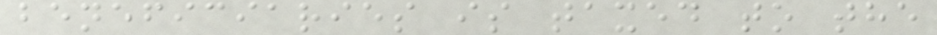beneficiaries is taxed to the
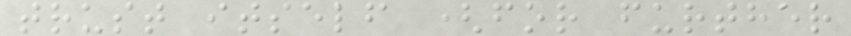trust itself (for further
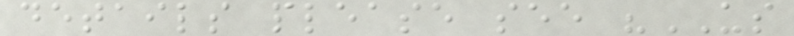details please see "US
